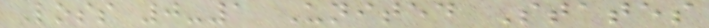Loss 0-1 United States
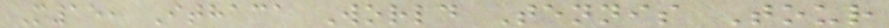M15, Ithaca World Tennis Tour
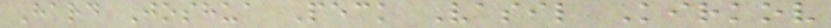Hard Joshua Peck Vasil Kirkov
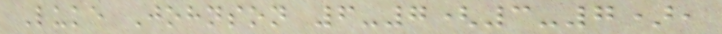Luke Johnson 6-7(3-7),
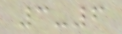3-6
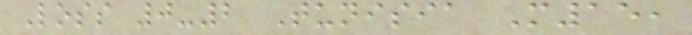Loss 0-2 Tunisia M15,
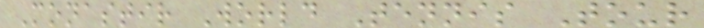Monastir World Tennis Tour
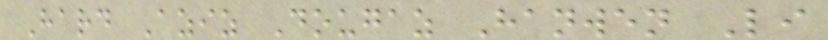Hard Aziz Dougaz Hanwen Li
